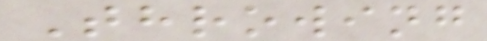Throwing
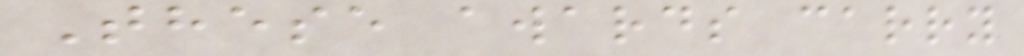These awards carry
